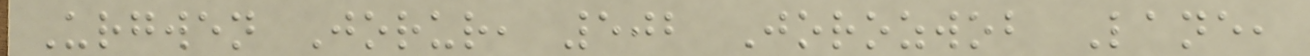Urgwen Jorur, 502 Jorozwob Lane,
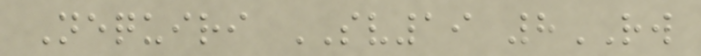Nequiri SV19 8RW
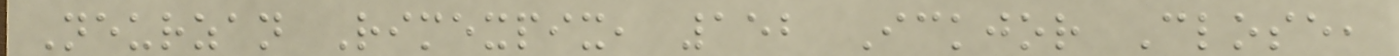Neurzan Rimexpix, 152 Ickjor Close,
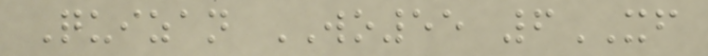Quizan WO55 6XF
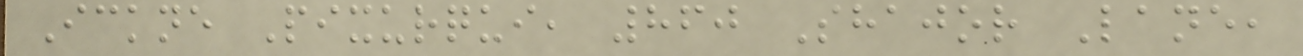Ickne Pixurqui, 860 Shajor Lane,
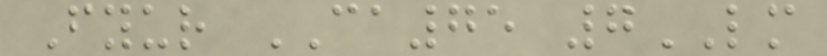Fyur CA75 7LM
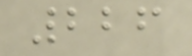226
